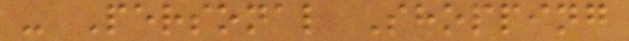- Personal Shopping
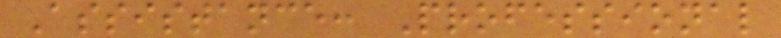Assistance: Professional
